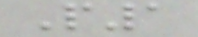P1
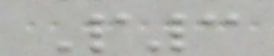P3
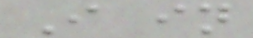I in
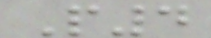P4
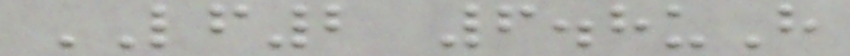LF2 6.8uH
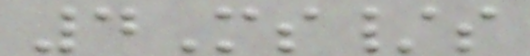4Ms/s
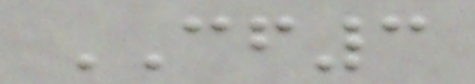CF3
